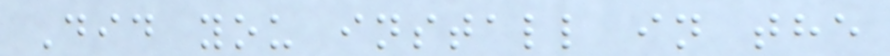Did you install in the
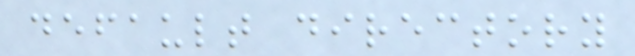default directory
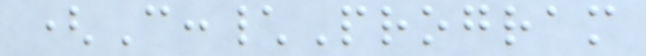(C:\Program
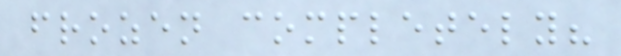frozen completely?
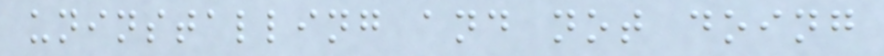uninstalling and not doing
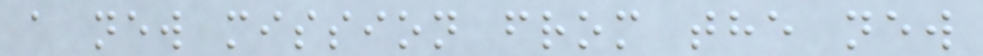a new mission from the new
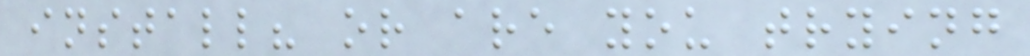install? or are you trying
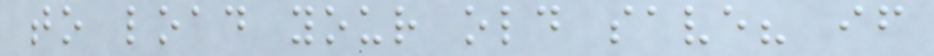to load your old save? if
